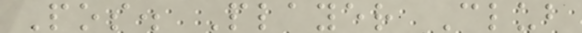Pos. Player Club
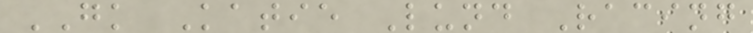GK Katie Lund Racing
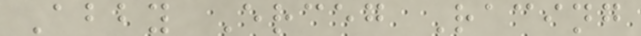Abby Erceg Racing
